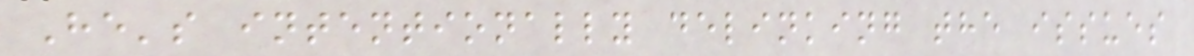He's intentionally delinking the issues
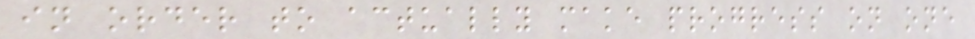in order to actually make progress on one
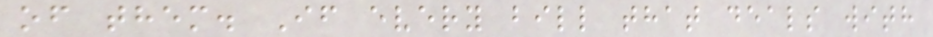of them. If every bill that deals with
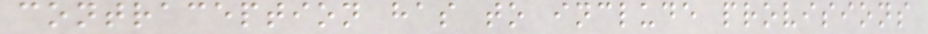contraception has to include provisions
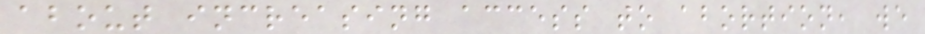about increasing access to abortion, we
